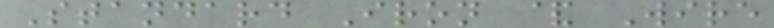Standard Iron & Wire
